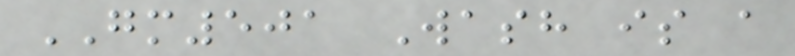GM501 Wash is a
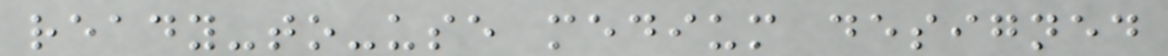ready-to-use medium designed
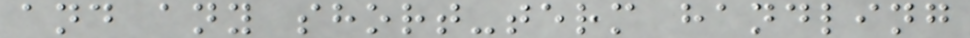and any short-term handling
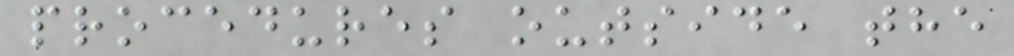procedures outside the
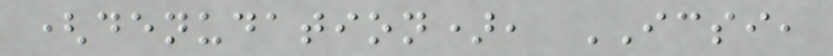(denudation), ICSI,
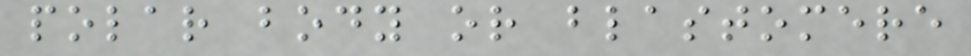polar body or blastomere
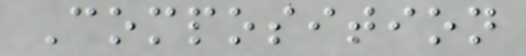Composition
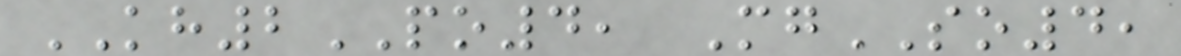KH2PO4, MgSO4,
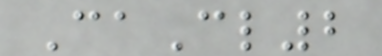CaCl2
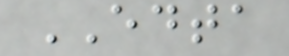EDTA
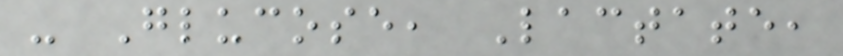- Glucose, Lactate,
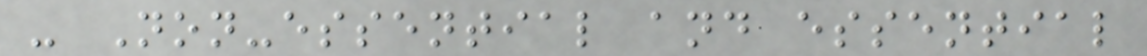- Non-essential and essential
